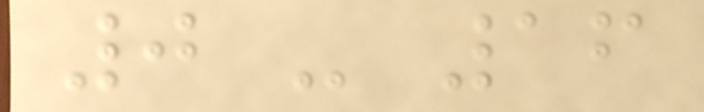0 - 16
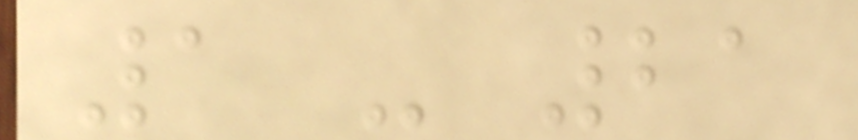1 - 21
